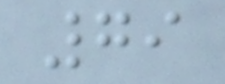79
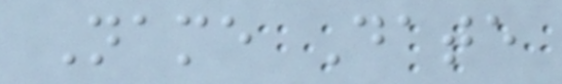Name Date
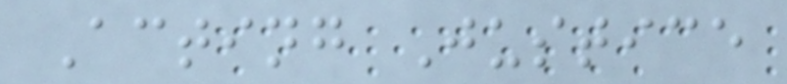Acting Justice
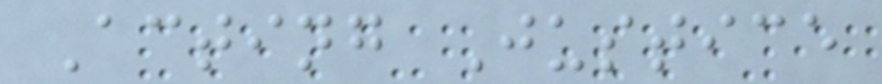Acting Justice
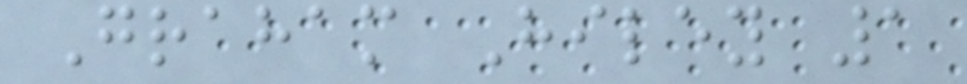Graham Hiley 1
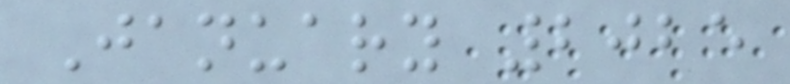January 2025
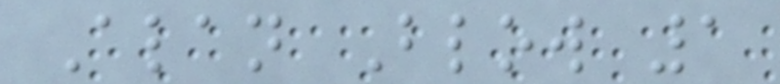Alan Blow 1
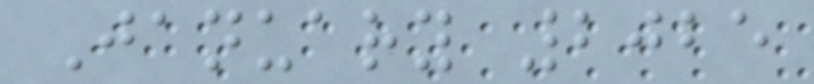January 2025
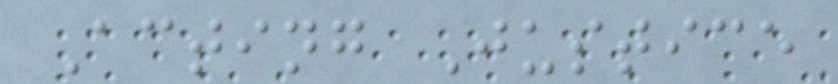Acting Justice
